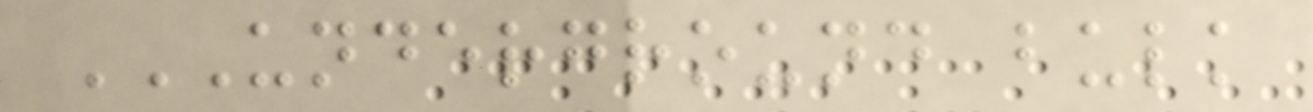UNDERGROUND BULK
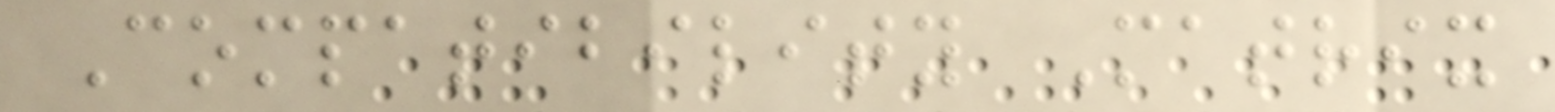Compatibility Matrix
